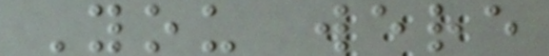You were
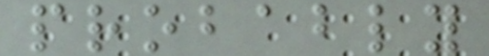probably
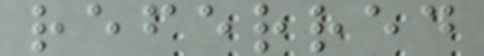referred
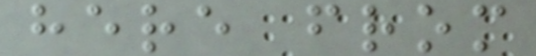here from
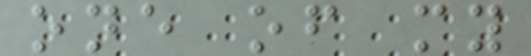one of my
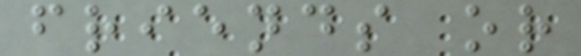friends or
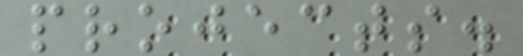projects.
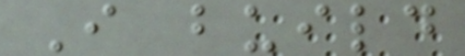I build
